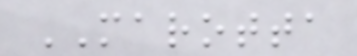MAROTTA
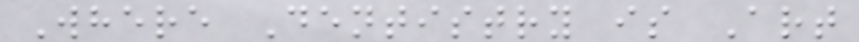Where Dentistry is Art
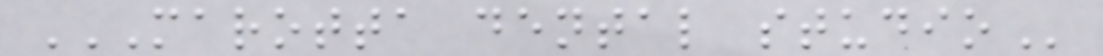MAROTTA DENTAL STUDIO
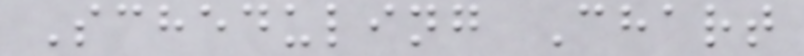Scheduling Chart
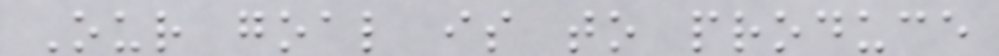Our goal is to produce
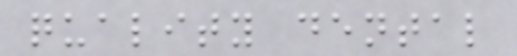quality dental
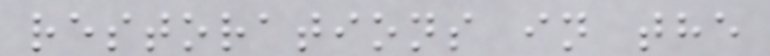restorations in the
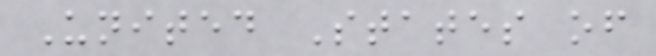United States of
